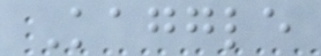Kaggle
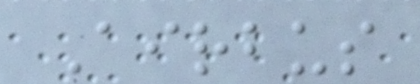Airbus
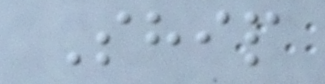Ship
